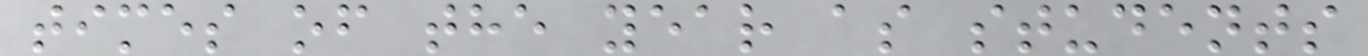times of the year as students
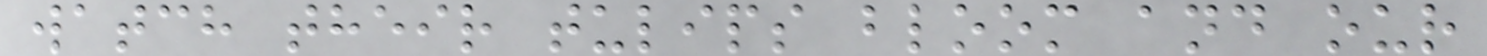watch their tulips bloom and our
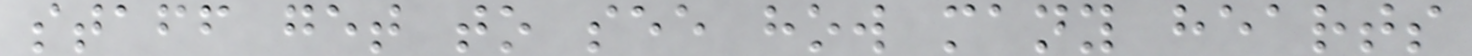staff get to see how many hearts
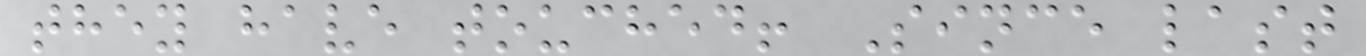they have touched! Since last
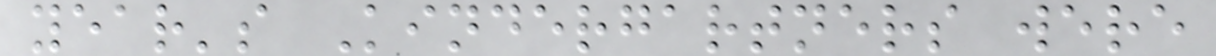year's Kindergartners were
